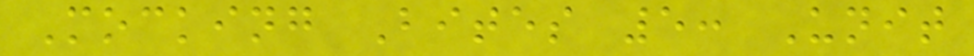Mocking Bites 5: Unit
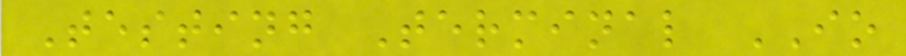Testing Terminal IO
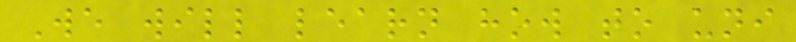We will learn how to uni
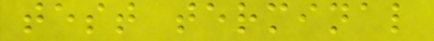test terminal
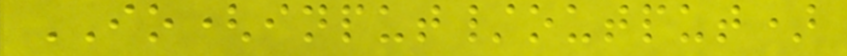IO(input/output)
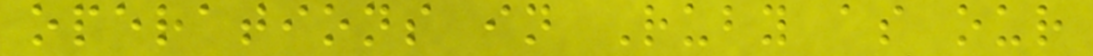operations in Ruby as our
